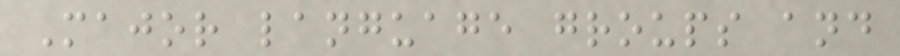Major language groups and
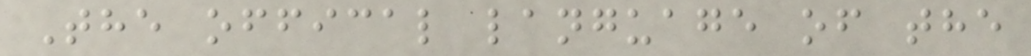The offical language of the
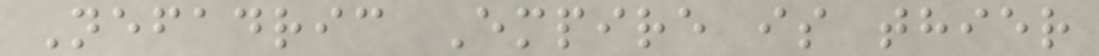Nefadric Empire is thier
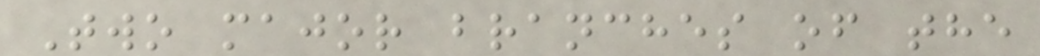Two major branches of the
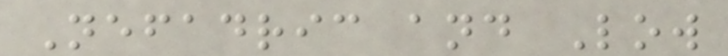Nefadric and Low
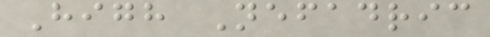High Nefadric
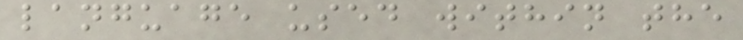language used within the
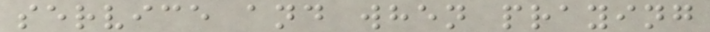service and when praying
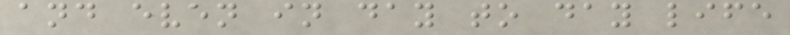and even in day to day life
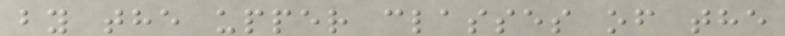by the upper classes of the
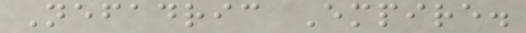Nefadric Empire.
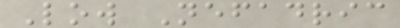Low Nefadric
